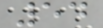54
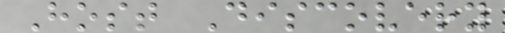Host Discovery
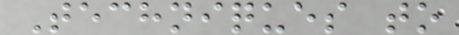Techniques to
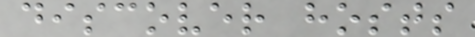discover hosts
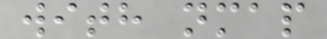with nmap
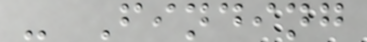- Finding
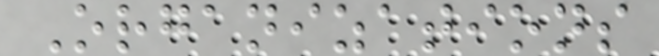Organizations
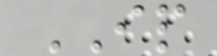IP
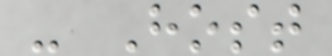- Host
